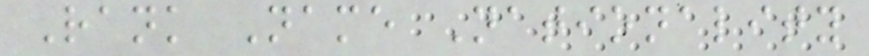Rank Name Nationality
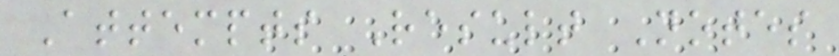Attempts Result Notes
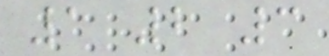1 2 3
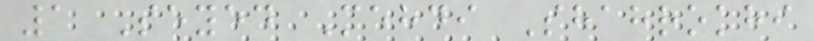1 Seyed Mehdi Shahrokhi
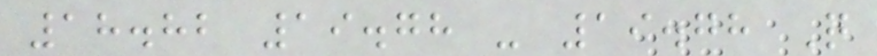18.82 19.78 - 19.78 Q
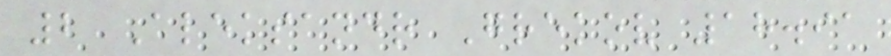2 Aleksandr Grekov 18.91
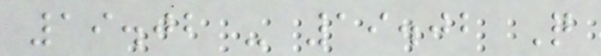19.02 - 19.02 Q
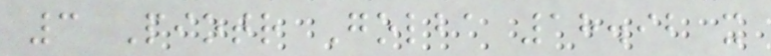3 Piotr Golba 18.92 x
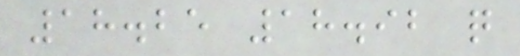18.25 18.92 q
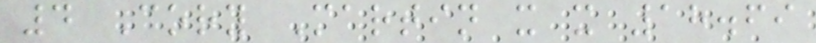4 Cory Martin x x 18.69
